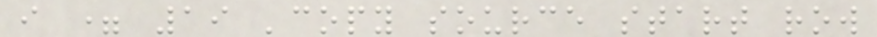i = 19 'copy source start row
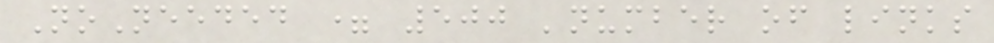NoNeeded = 500 'number of links
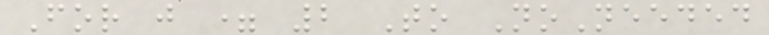For j = 2 To NoNeeded
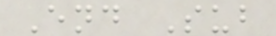End Sub
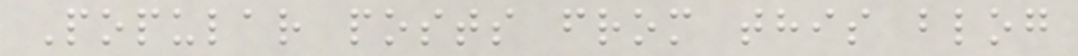Popular posts from this blog
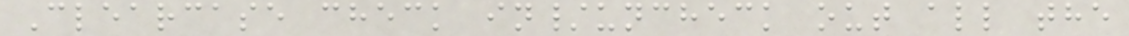Clearcase check in/uncheck out all the
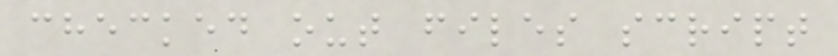checked out files script
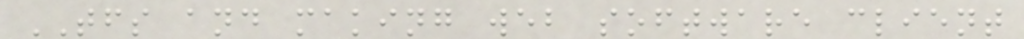TFS and making web software client
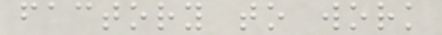factory to work
